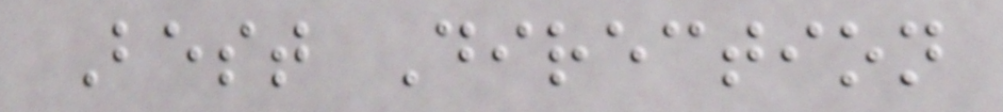Best Direction
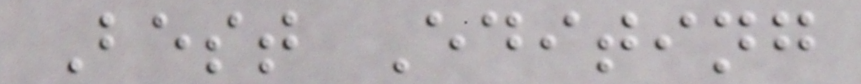Best Editing
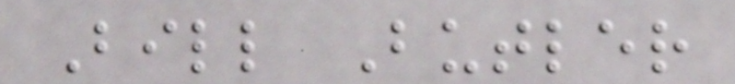Bill Butler
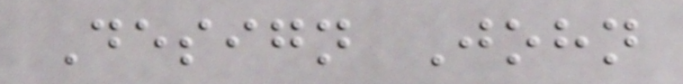Design John
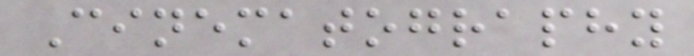Cinematography
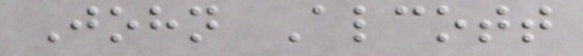John Alcott
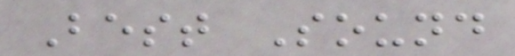Best Sound
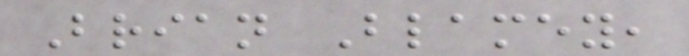Brian Blamey,
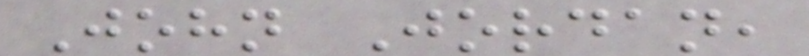John Jordan,
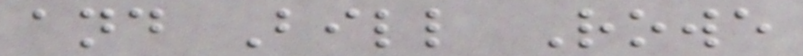and Bill Rowe
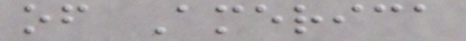of America
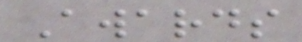Awards
